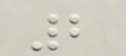2
